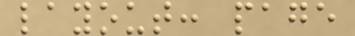layout: page
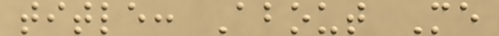title: About Me
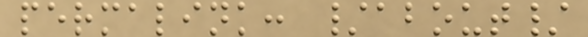permalink: /about/
